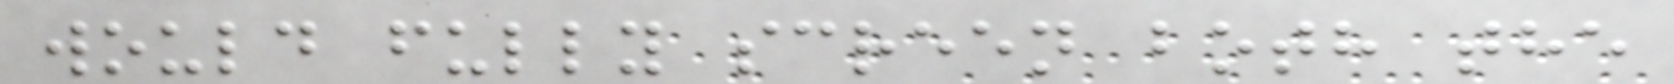would fully screen both the
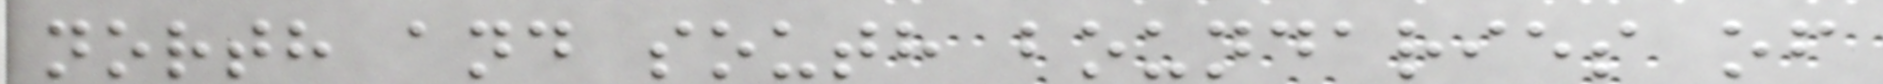north and south boundaries of
